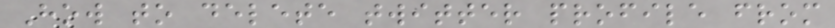How to delete twitter profile from
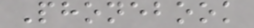Phonebook
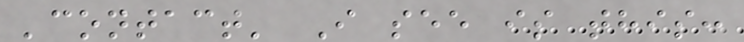'contact' I see is this:
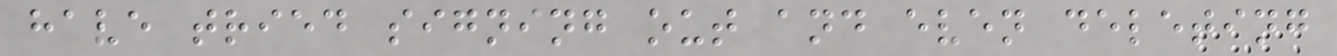have tried signing out and even deleting
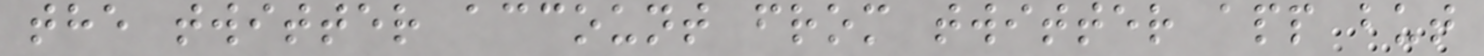the twitter account from twitter app but
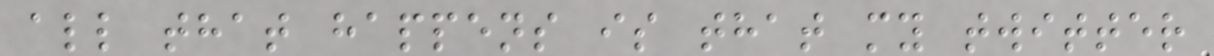all that happens is that my twitter
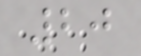20
